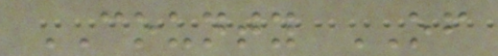COUNTY OF
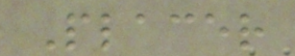Placer
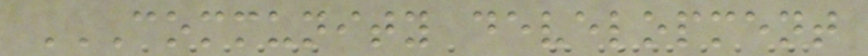COMMUNITY DEVELOPMENT
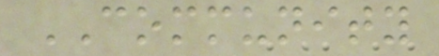COMMUNITY
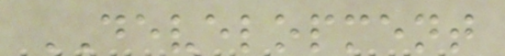DEVELOPMENT
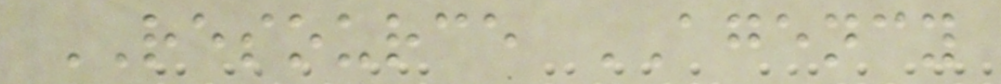RESOURCE AGENCY
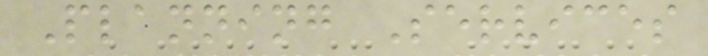Planning Services
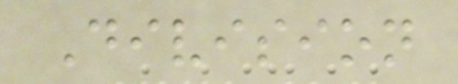Division
